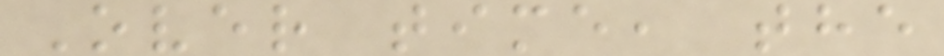Over time, the
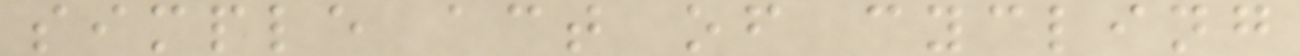simple act of cycling
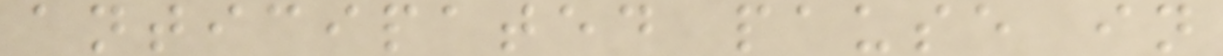anticipated pause in
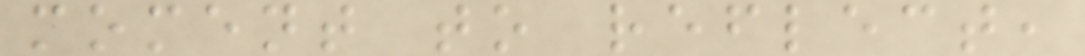moment to reflect,
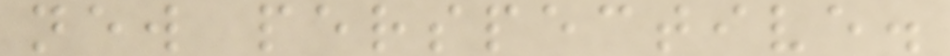new perspective.
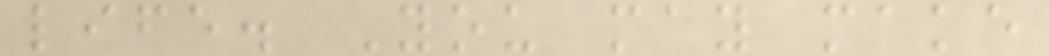life. You may make
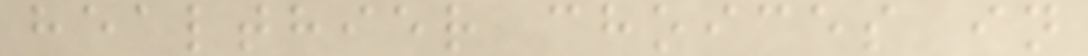healthier choices in
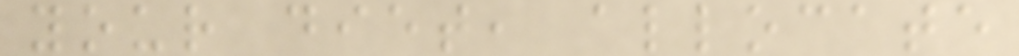your diet, allocate
